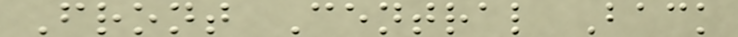Front Central Back
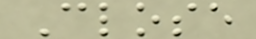Close
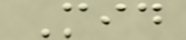Mid
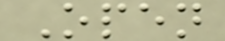Open
